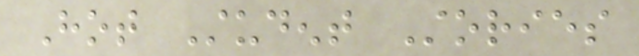Hot Student Stories
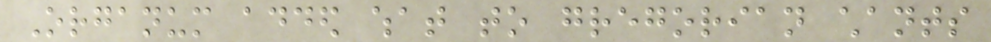Organum added what to gregorian chants
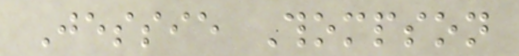Jessie Thompson
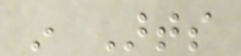in Arts
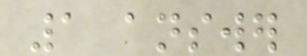1 answer
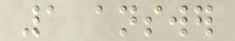1 answer
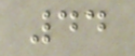44
